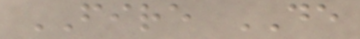FIRE DE
